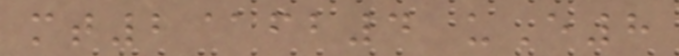mt2@fb4 uE8
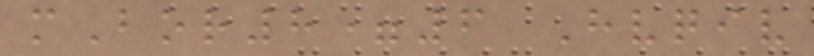mBor8=6 Hvqiv
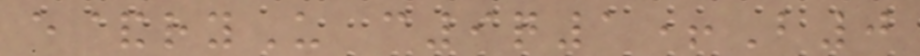e&ryU c9q1+B0
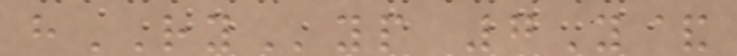hRYyp 7Y&
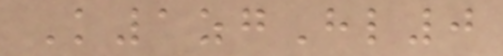K1zgHl0
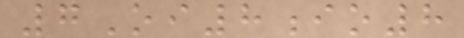7Oi8io8
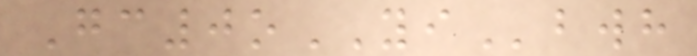Gc0oYIbwh
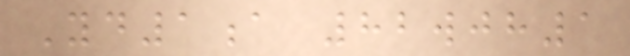Yd1a 82wjh1
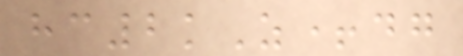hc2kZ+dg
